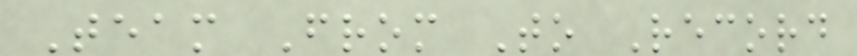Team From To Record
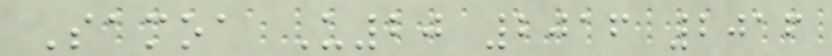Samoa U20 2016 2016
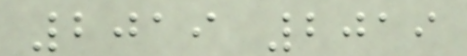2019 2019
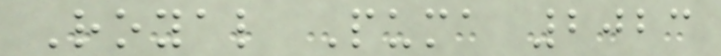Royal Puma 2023
